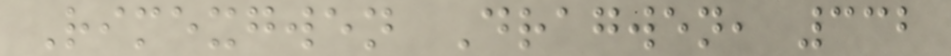Rimexgwen Dragwen, 332
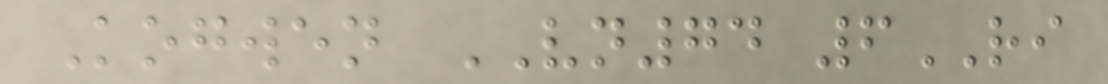Kogwen VN74 6RI
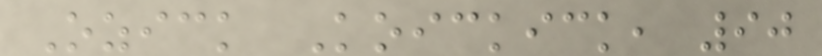Ozick Koickick, 90
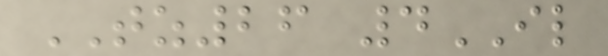TZ26 4IL
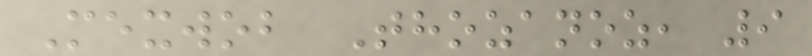Mexwob Thozanoz, 9
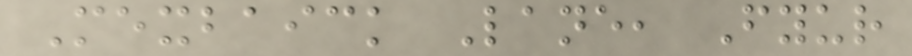Mexbaick Lane, Fyur
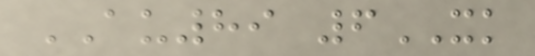AU89 6XK
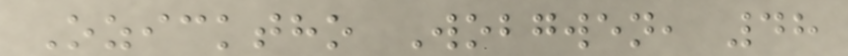Ozicktho Wobgwen, 48
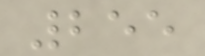255
